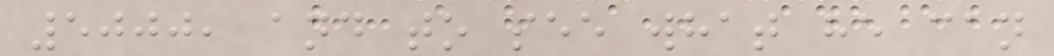5000, and to see what he can
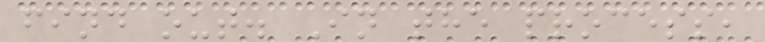find out. In the process,
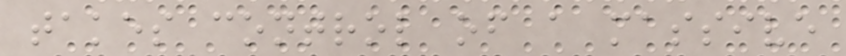takes control of a massive
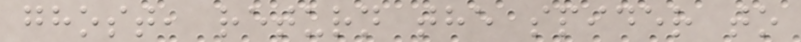ghost, return the spider to
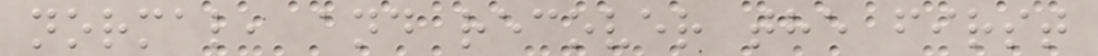normal, and recover the first
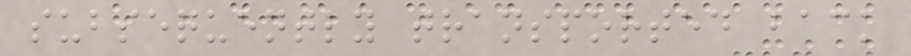subsequently transported back
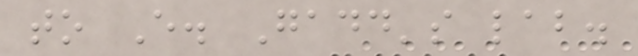to E. Gadd's lab.
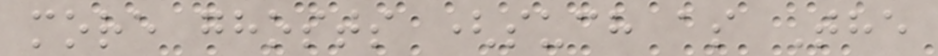more ghosts (such as The
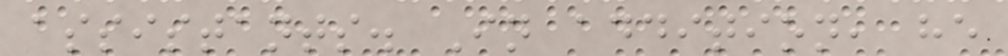assistants. In addition, he
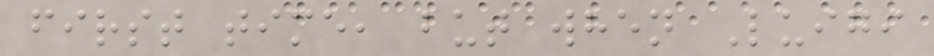first time, but when Luigi
